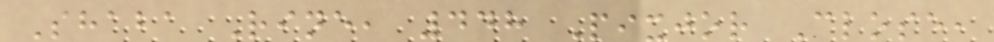Shaba Rine, 448 Pixjor Close,
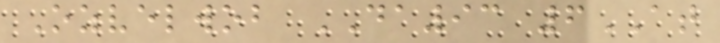Ozvelwob DA93 6AT
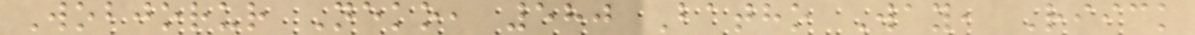Wobjorur Neko, 580 Batho Way, Riick
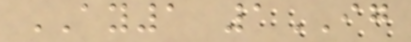AY1 1IG
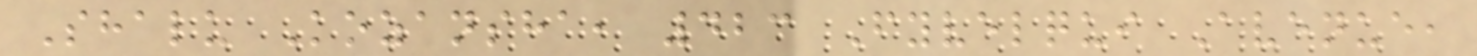Shalu Kozansha, 423 Fyvelqui Avenue,
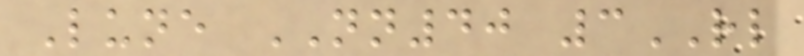Lune NN40 3RL
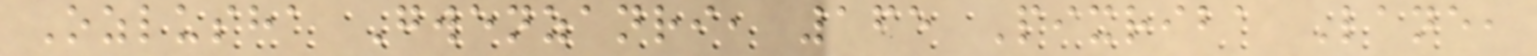Ozlusha Gwenzanri, 165 Pixriba Lane,
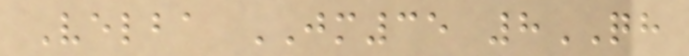Velba JM35 8QH
